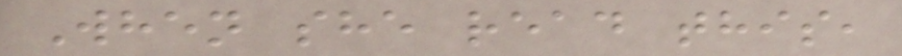When she read this,
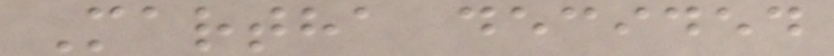Martha decided
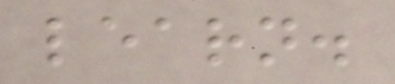learn.
